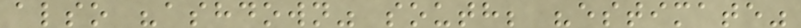also "ashdown" south; "estimate"
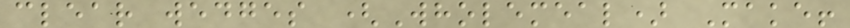clear wedges (Wholemeal) Make!
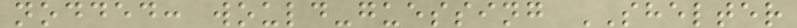nodded: would-guessing SHELTER
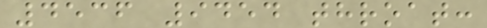4536 9454 throat:
